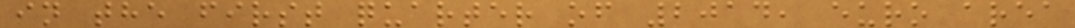in the first quarter of 2014, euro area
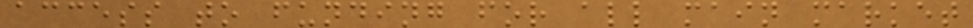access to funding for all main market
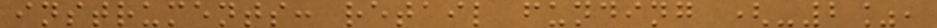instruments: retail funding (-2%,
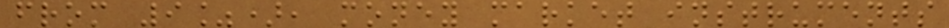from 9%), money market instruments
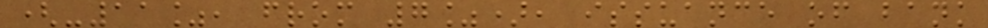(-11%, from 7%), issuance of bank
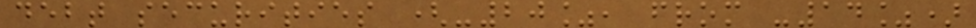debt securities (-20%, from -14%)
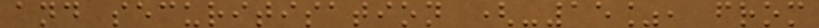and securitisation (-15%, from
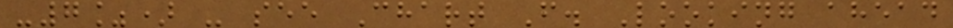-7%) - see Chart F. Looking ahead
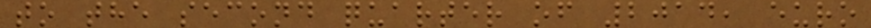to the second quarter of 2014, euro
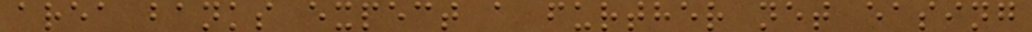area banks expect a further net easing
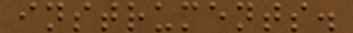instruments.
